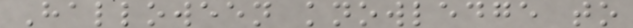Halloween knowledge to
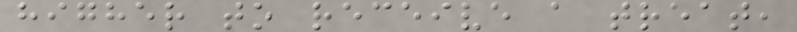higher to receive a treat,
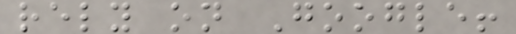rely on Google!
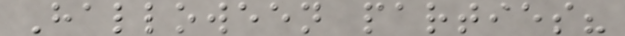Halloween parties?
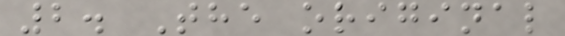2. The original
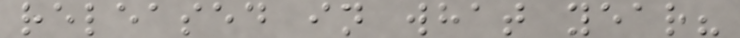released in what year?
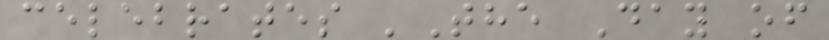celebrates 'The Day of
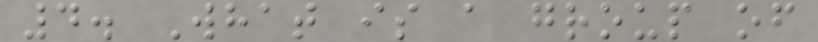4. What is a group of
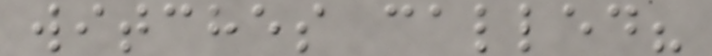witches called?
